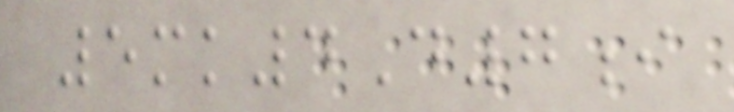5mk4D7i
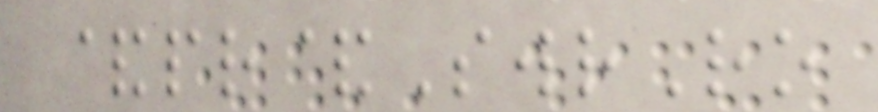&pr&SwrRo
